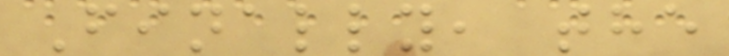Finally, the
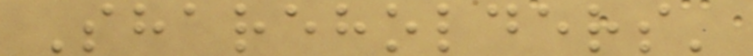Shareholders'
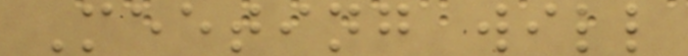Meeting will
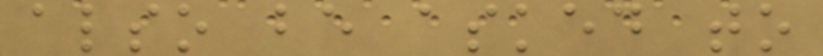also be asked to
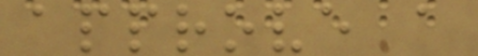approve a
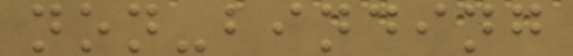non-binding
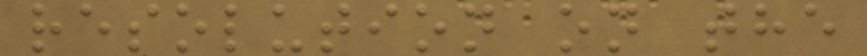resolution on the
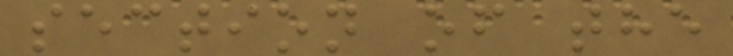section of the
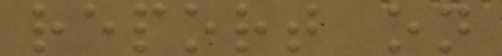report on
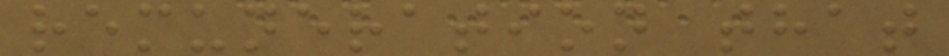remuneration that
